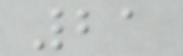21
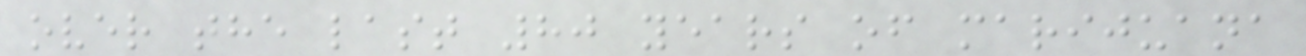over the last 80 years of marijuana
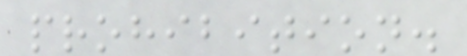prohibition.
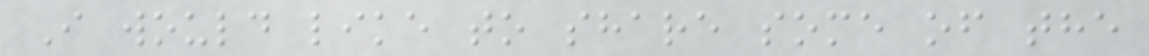I would like to share some of the
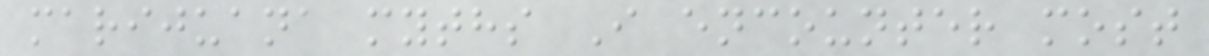marijuana myths I encounter most
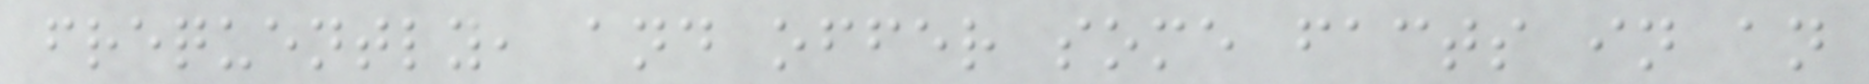frequently, and offer some facts in an
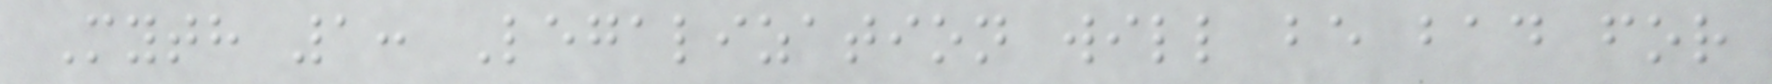Myth 1: Legalization will be bad for
